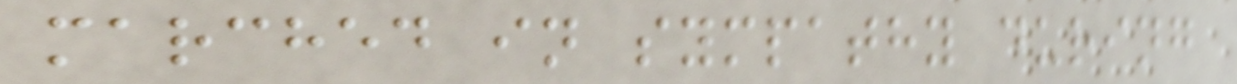marched in sympathy during
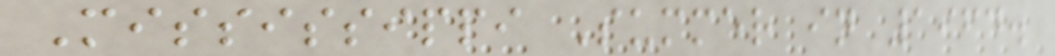Mississippi Summer in 1964.
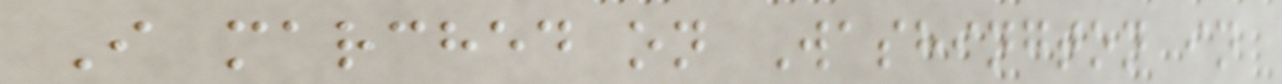I marched on Washington in
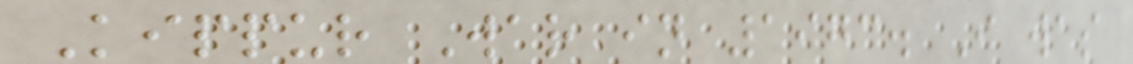Kippur War in 1973. I was
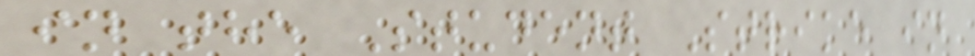in the Student Strike in
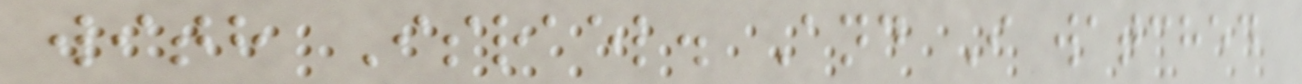with Israel. And I watched
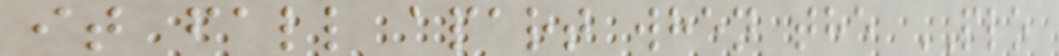it fall apart when the PLO
